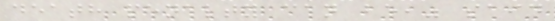death penalty can be," said
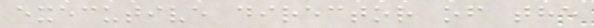executive director of the
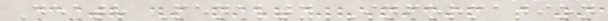Death Penalty Information
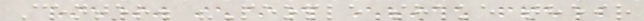Center. "People shake their
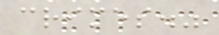crimes."
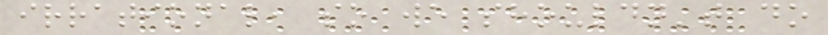irrational, so we shouldn't do
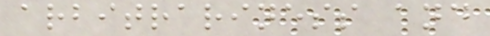arbitrariness and
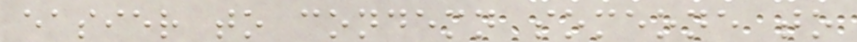easier to condemn someone to
